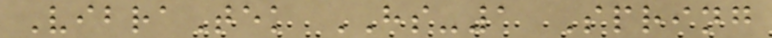VibraTek HS-1 Spring
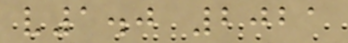v1.0 2021
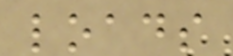loads
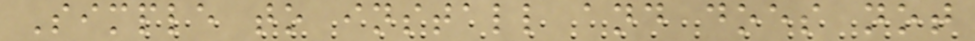Simple to install and does not
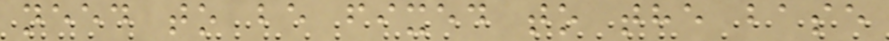need to be fixed to the base
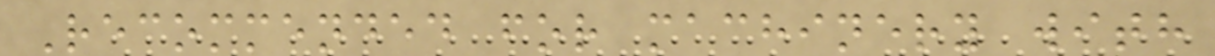Recommended for machinery with
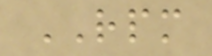RPM
